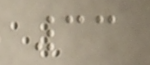33
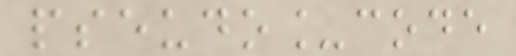pseudo_code
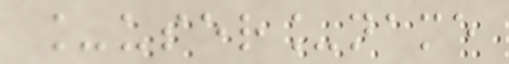_user_name
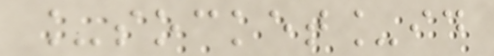_socket_id
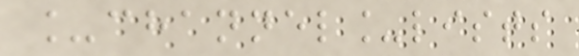_channel_lists
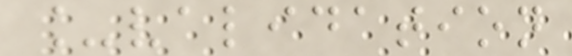_validation
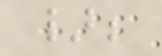};
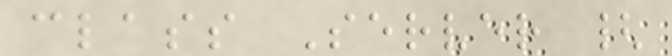class Server {
